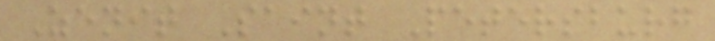Zenit Saint Petersburg
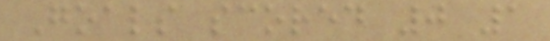Goals scored 0 1
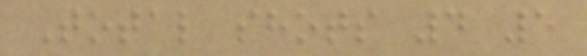Total shots 4 5
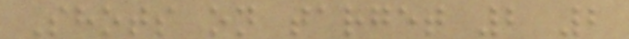Shots on target 2 2
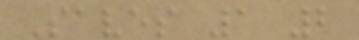Saves 1 2
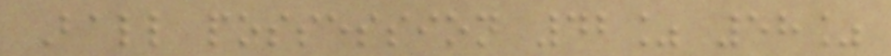Ball possession 42% 58%
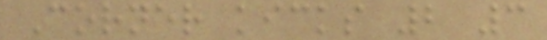Corner kicks 2 3
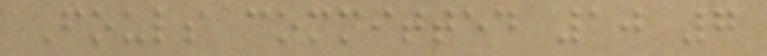Fouls committed 10 7
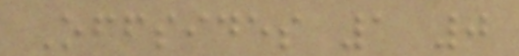Offsides 1 0
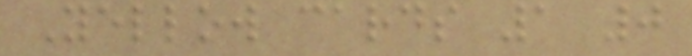Yellow cards 1 0
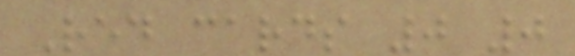Red cards 0 0
